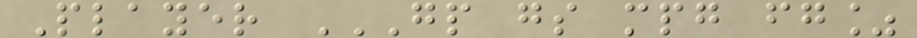Player GP GS MPG FG%
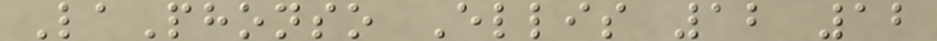LaPhonso Ellis 12 12
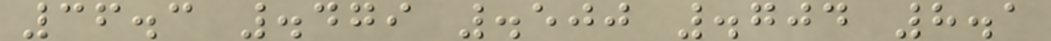36.3 .479 .500 .704 8.1
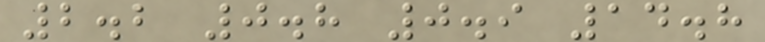2.2 0.8 0.9 14.8
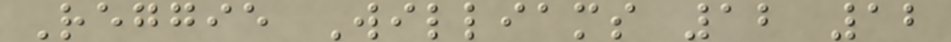Reggie Williams 12 12
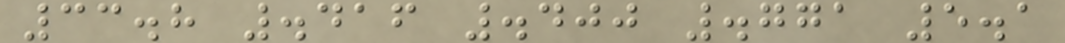33.8 .416 .400 .771 5.1
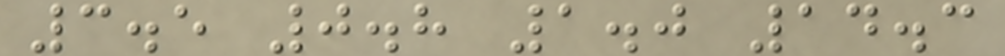3.5 0.8 1.0 14.3
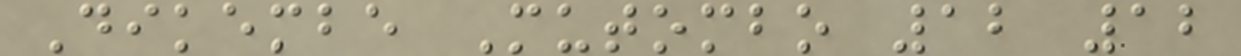Dikembe Mutombo 12 12
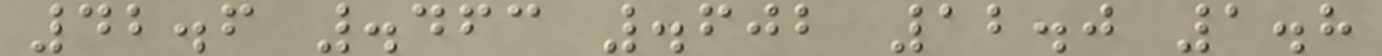42.6 .463 .602 12.0 1.8
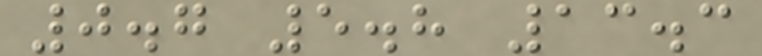0.7 5.8 13.3
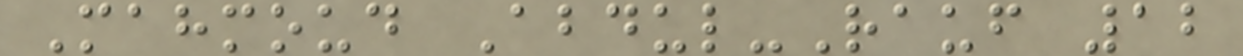Mahmoud Abdul-Rauf 12
